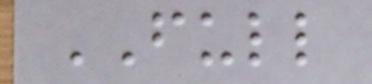FULL
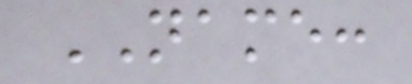NAME:
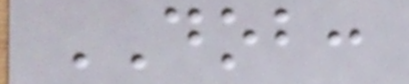DOB:
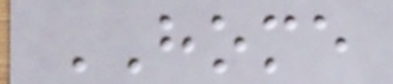HOME
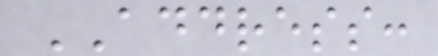ADDRESS:
